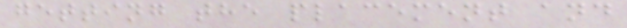getting the placement and
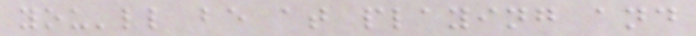you'll be at playing and
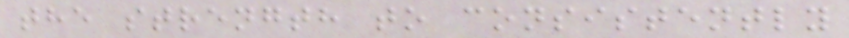the strength to consistently
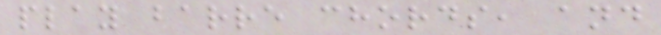play barre chords, and
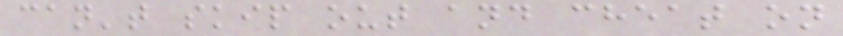can't skip out and cheat on
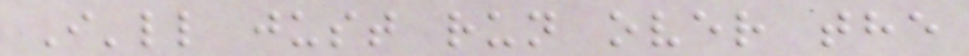I'll just run over the
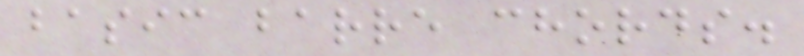basic barre chords.
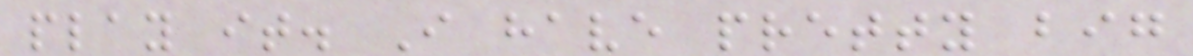play it. I have pretty big
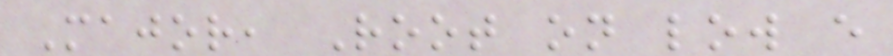Major, Root on low e
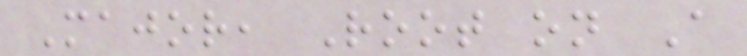Major, Root on A
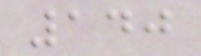140
